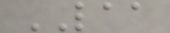LAA
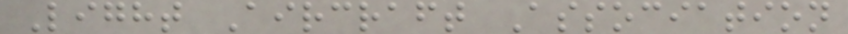Light Aircraft Association
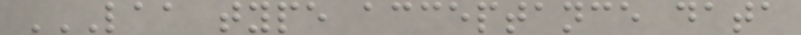LAA TYPE ACCEPTANCE DATA
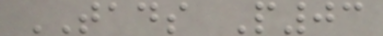TADS P03
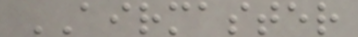AIRMASTER
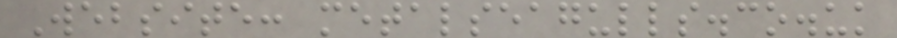Website: metalseagulls.co.uk
